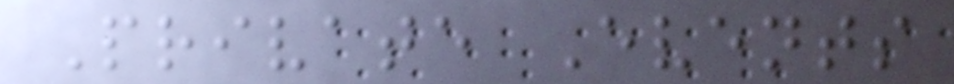Private Events
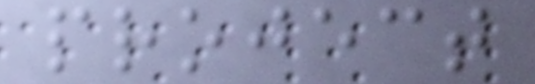project
